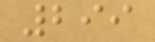299
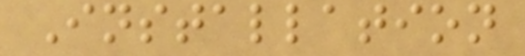Installation
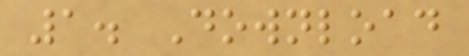1. Download
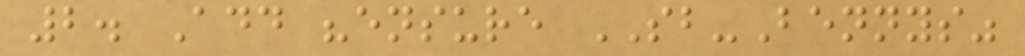2. Add "ensure SB-Bennys"
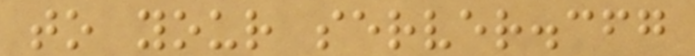to your server.cfg
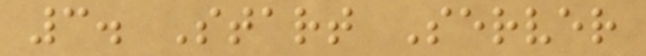3. Start Server
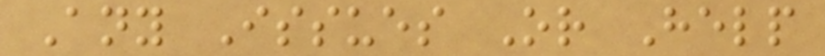Any Issues Or Help
